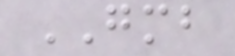GMB
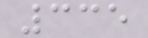335
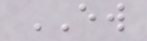EW
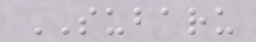SUBARU
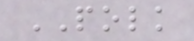POLK
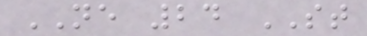NE 24 ST
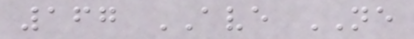167 AVE NE
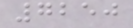7250
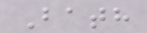Bath
